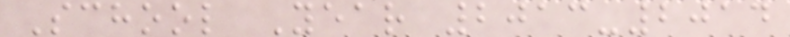School Year 2013-2014
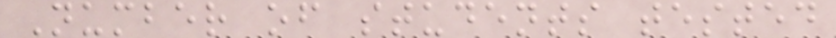Number of students tested
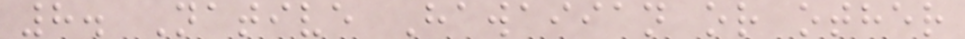8. Native Hawaiian or other
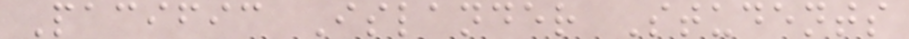Pacific Islander Students
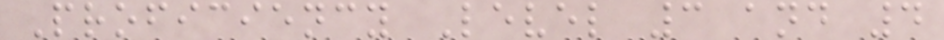Proficiency Level 3 and 4
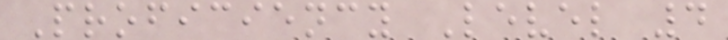Proficiency Level 4
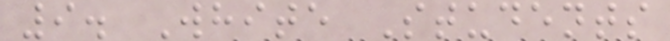9. White Students
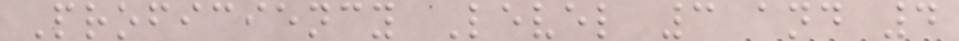Proficiency Level 3 and 4
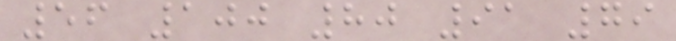56 100 80 91 79
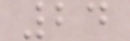24
